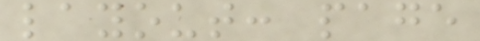layout: page
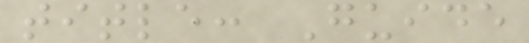title: Guide
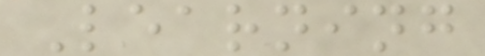Learning
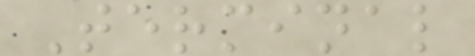Terminal
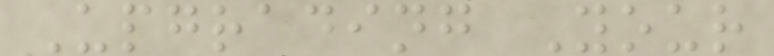Upgrading Your
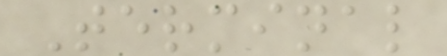Terminal
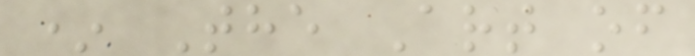* The Art of
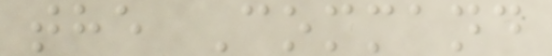the Command
